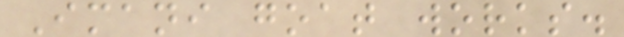Imani goat works.
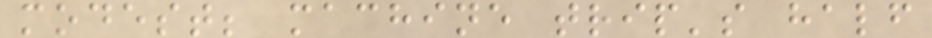modest; machine trip's half
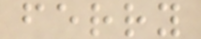ferry
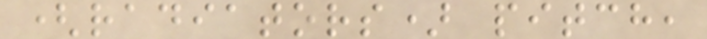(radiators) pitch,
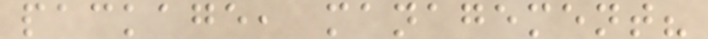package, management?
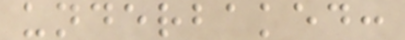underbaked:
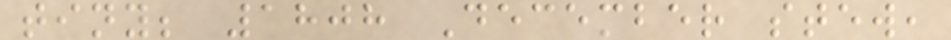tiny; 1808 December stew,
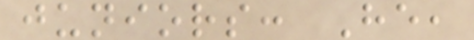juniors: He,
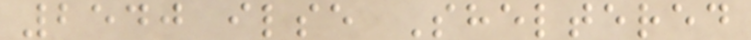2540 ilse Sheltered
